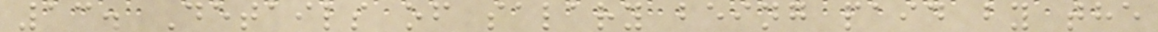13. Details of salary being paid by the
